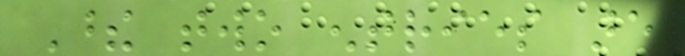These two entries are
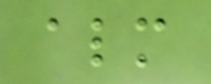almost
